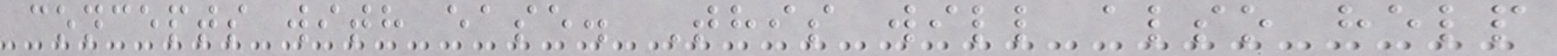concepts with ease. This will also help
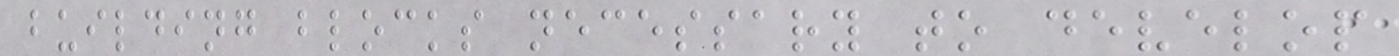building blocks necessary to develop
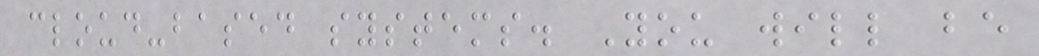cloud-based systems. You will be
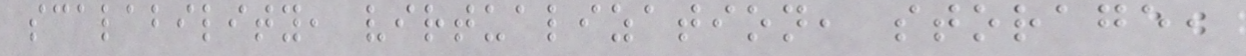scalability, virtualization, storage,
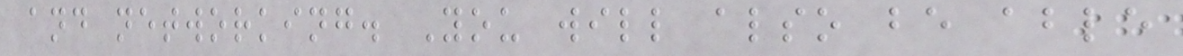and networking. You will also be able
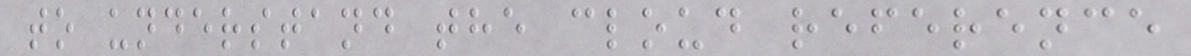to understand the cloud reference
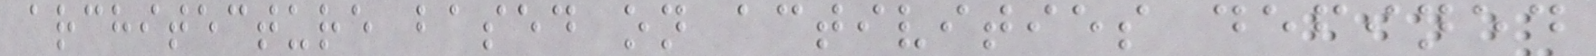architecture based on activities defined
